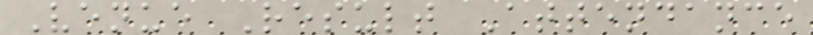Venue Result Attendance
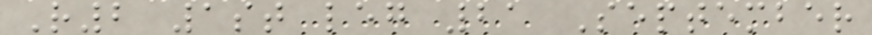R2 1st leg 21 September
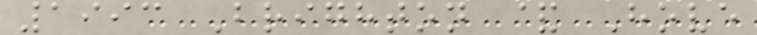1993 Brighton & Hove
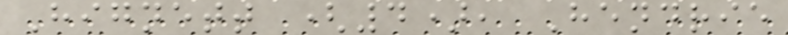Hignett (4), Hendrie
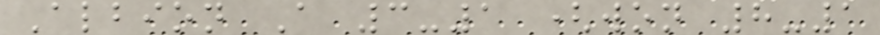Albion A 3-1 (won 8-1
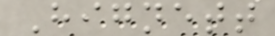Hignett
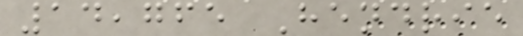14,765 Hendrie
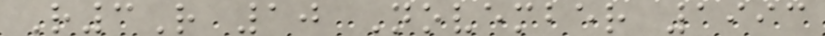R3R 10 November 1993
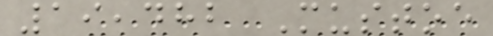19,482 Mustoe
